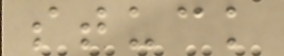stuck
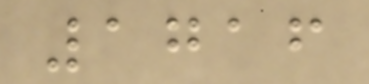1716
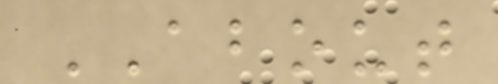ABOUT
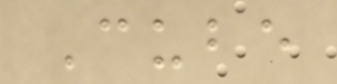Cube
